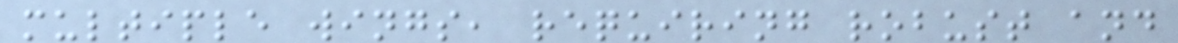multiple wings, requiring robust and
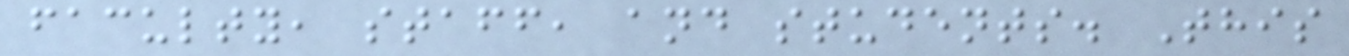faculty, staff, and students. This
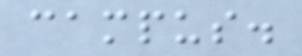campus.
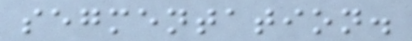segmentation.
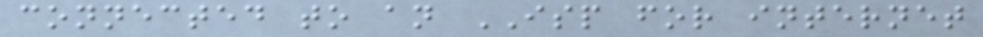connected to an ISP for internet
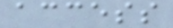access
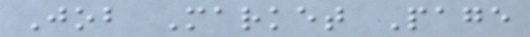Job Market Page
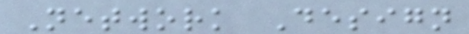Network Design
